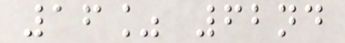16% 62nd
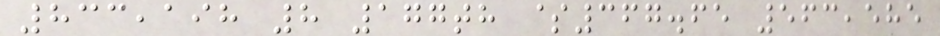833,198 8 177th $367.65 563,585
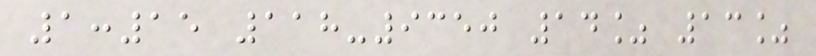1:15 118-9350 14% 13%
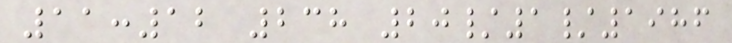11:12 238 20/1/1986
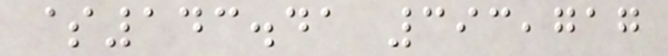$143.41 393,717
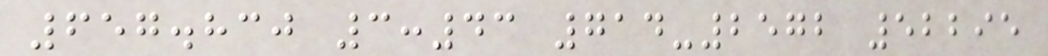657.830 3:43 714-2572 52295
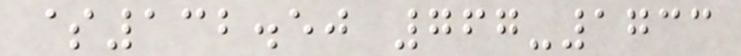$132.50 767-1733
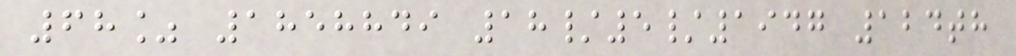68% 1858849 18/5/1947 124th
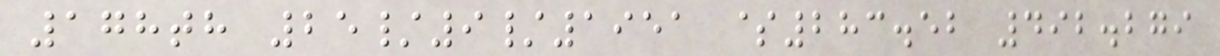178th 25/9/1951 $283.52 492.279
